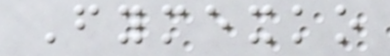Fymexko
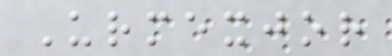Urmexjor
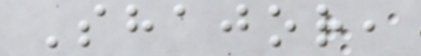Shajor,
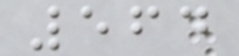564
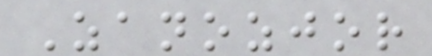Zanozjor
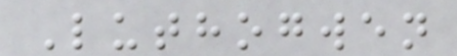Luthogwen
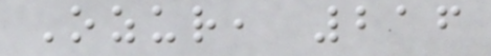Ozur, 216
